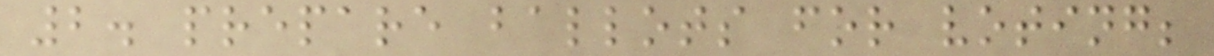2. prepare ballots for voting;
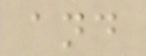and
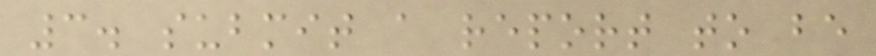3. submit a report to be
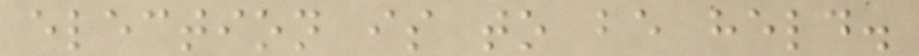election is to be held.
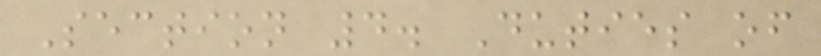Section 4. Duties of
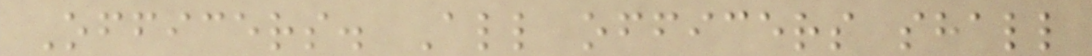Officers. All officers shall
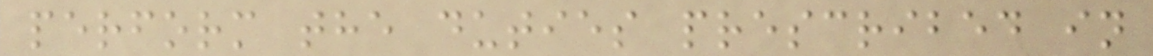perform the duties prescribed in
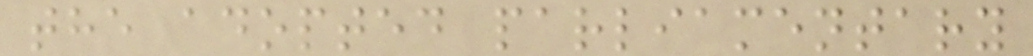the adopted parliamentary
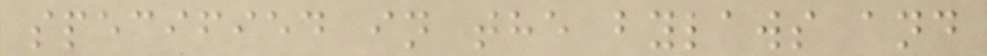specified in the bylaws and
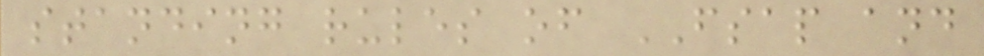standing rules of FSAP and
